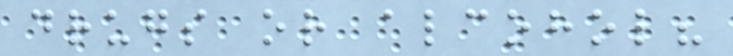drugs or alcohol?
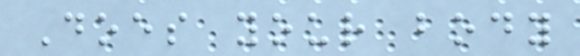Does your body
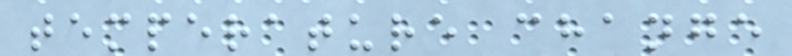temperature change
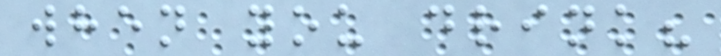when you drink?
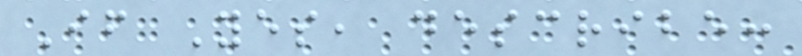If Yes, describe:
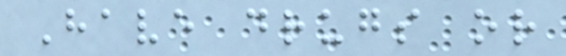Have drugs or
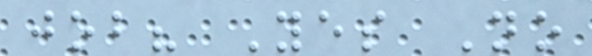job? Yes No
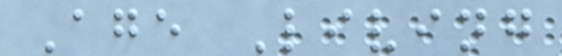Age Living
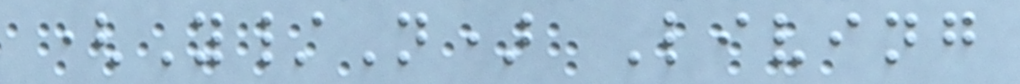(Y/N) Living
